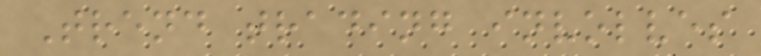Trend trading involves
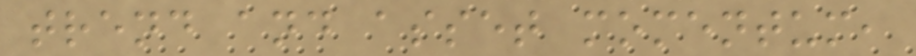trend and asset momentum,
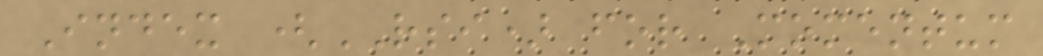Index (RSI) for Momentum
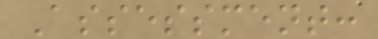Assessment:
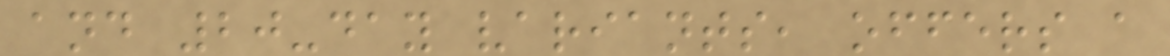and 20-day variants, offers a
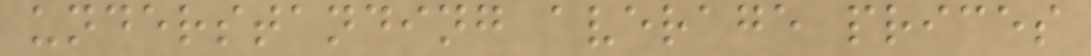understanding average prices
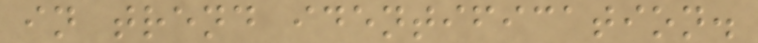in trend identification.
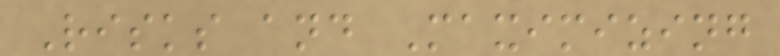Risks and Maximizing
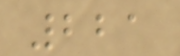221
